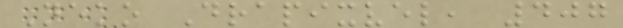Neko Drapixvel, 407
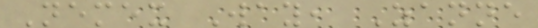Nemex Way, Zanne
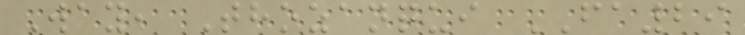Way, Thozanqui FA29
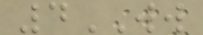4WW
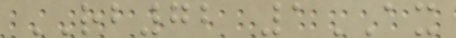RB72 1AX
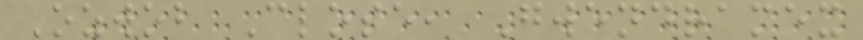Ozwob Close, Gwendramex
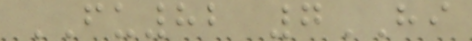FU82 7HI
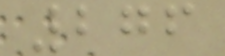276
